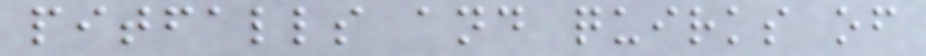pitfalls and quirks of
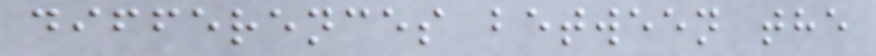differences between the
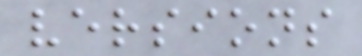versions
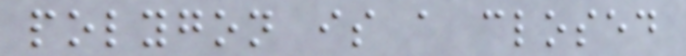polygon is a closed
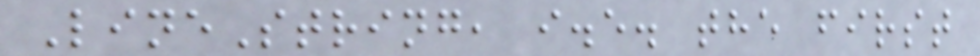LineString, i.e. the first
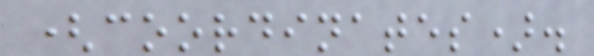(coordinates).
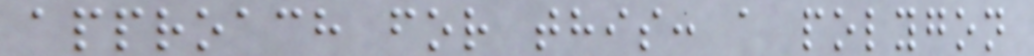approach for this: a polygon
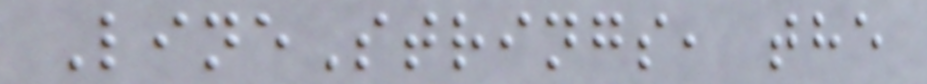LineStrings, the
